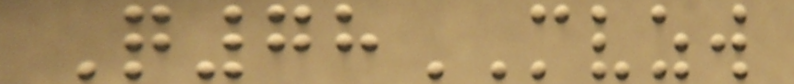Q78MVZW
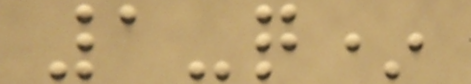1-q*
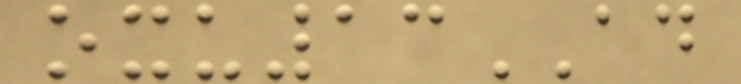oxu13AD
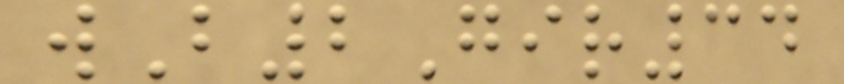wB2Gir34
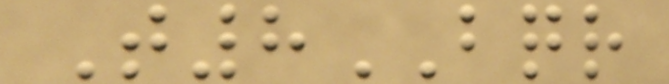T8BQR
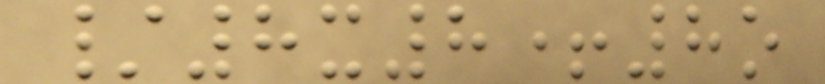/8x8+8o
